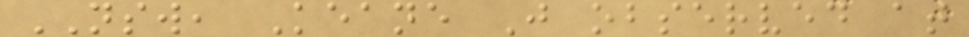NSW, Keane J observed at
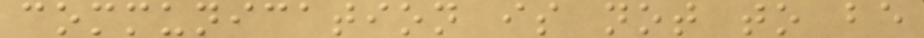communication is not to be
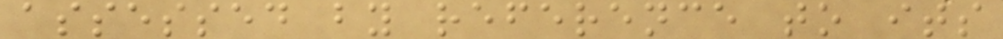assessed by reference to its
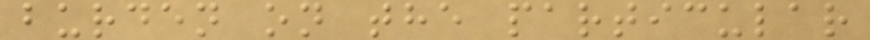burden on the particular
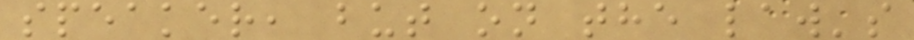speaker, but on the law's
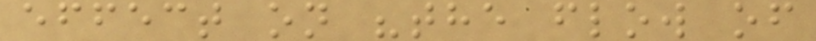effect on "the flow of
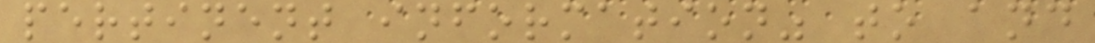pertinent information" to and
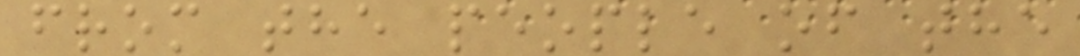from the people of the
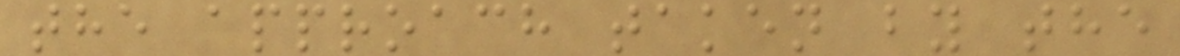the approach taken by the
